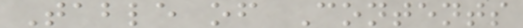Table of Contents
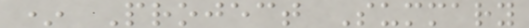* Project Summary
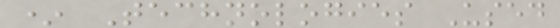* Technologies Used
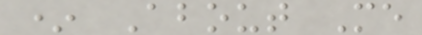* About Me
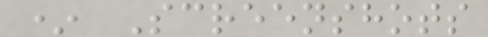* Screenshots
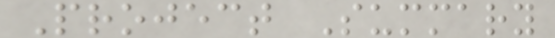Project Summary
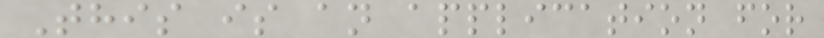This is an application for
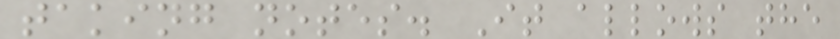taking notes. It allows the
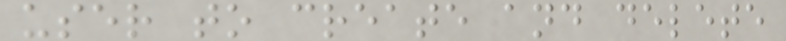user to create and delete
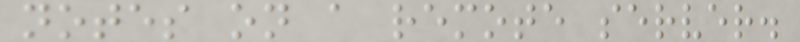notes on a remote server.
